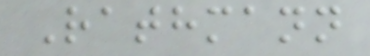Rathmann
